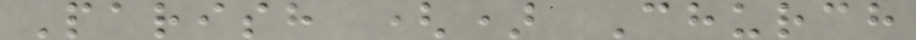Parish () Church
